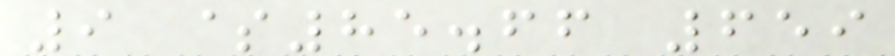9 $85.66 659
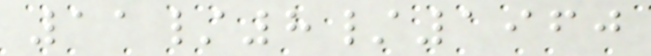11/8/1960
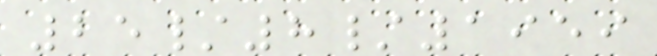25/8/1959
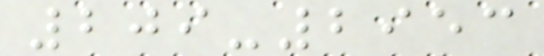209-2953
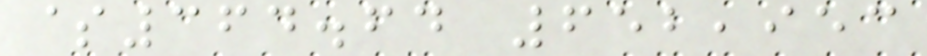$364.64 652,953
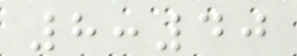8:40
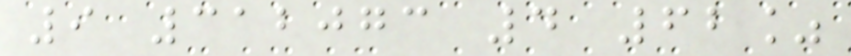9 312073 4 62%
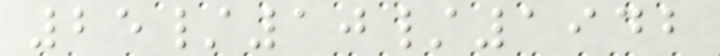25/10/1942
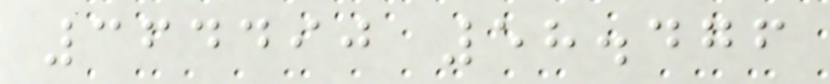364490 58.476
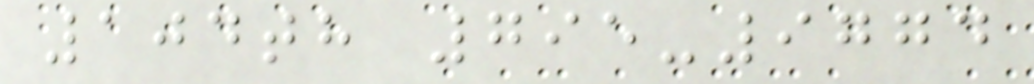104th 795-9774
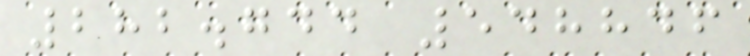282.744 548846
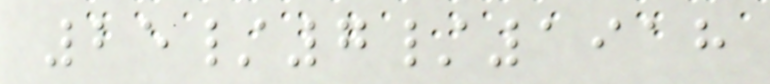25/7/1918
